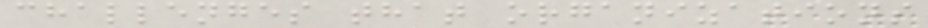challenges that organizations
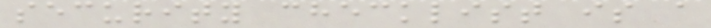security checklist is a
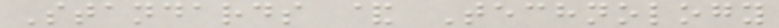Standards & Technology
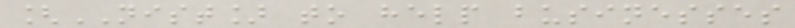[NIST] to help businesses
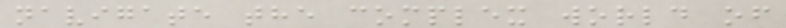navigate the complex world of
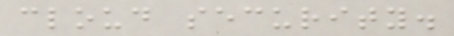cloud security.
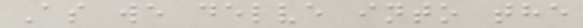As we delve into the
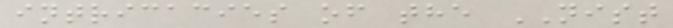intricacies of the NIST
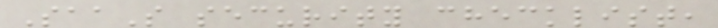SaaS security checklist,
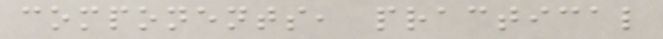components, practical
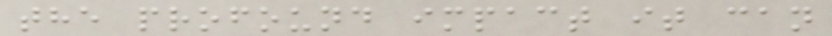the profound impact it can
